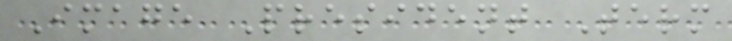Image President Term
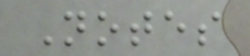Notes
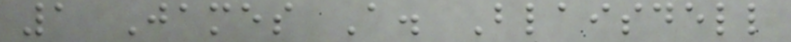1 James A. Blaisdell
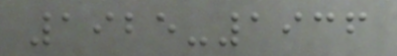1925-1936
